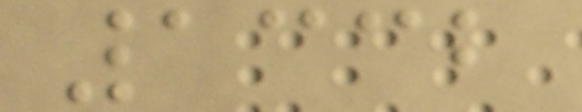1332
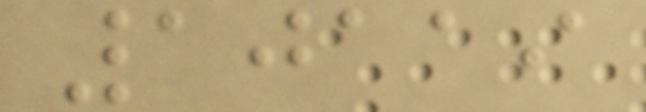10119
